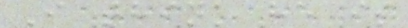I think he is
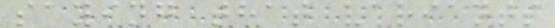saying that variants
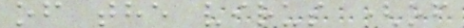of the virus (of
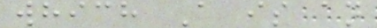which A is an
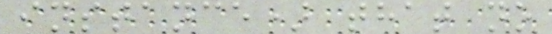instance) that no
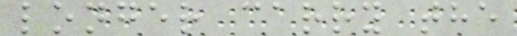longer carry the
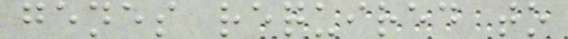genes required to
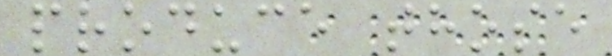produce those
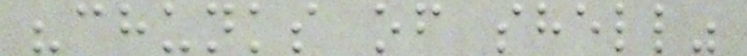"chunks of shell"
